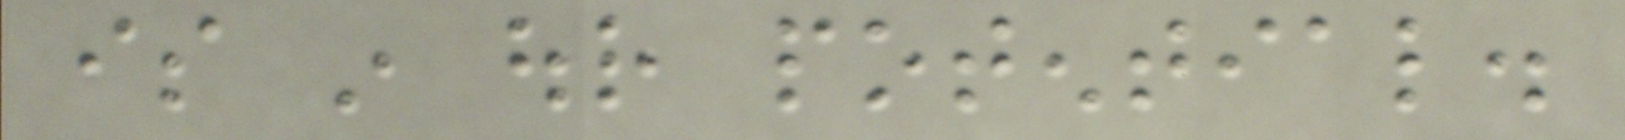is in our potential.
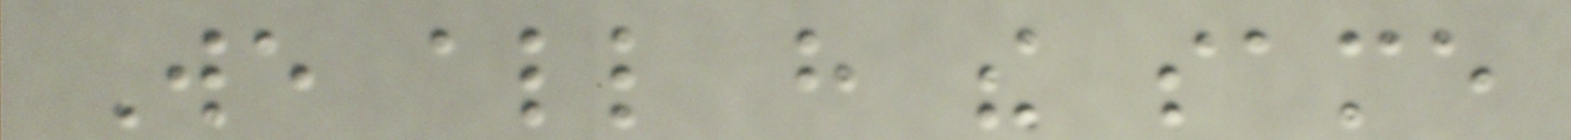We all have the same
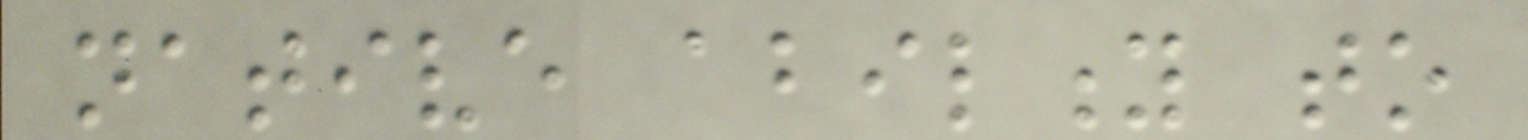native ability to
